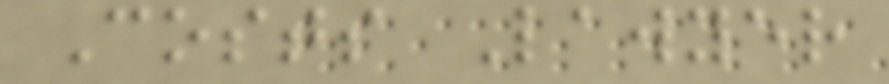Costs Lawyer
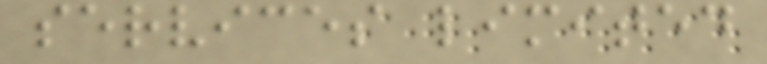services limited
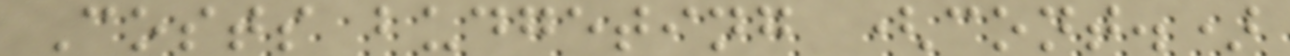Costs budgeting (cont.)
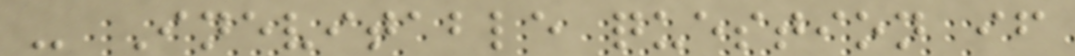- Inevitable question if
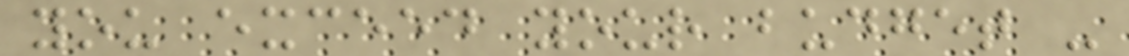you exceed your budget -
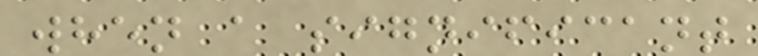when a significant
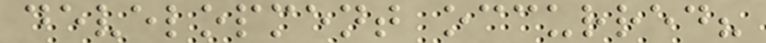development occurred?
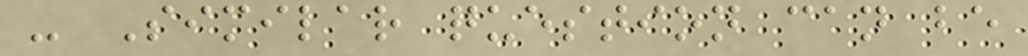- Similar question can be
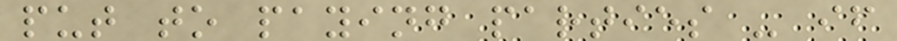put to paying parties - if
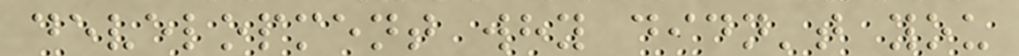development why didn't you
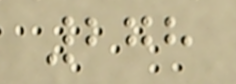278
